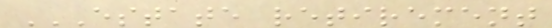ESTATE RETIREMENT
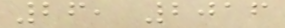26, 2016
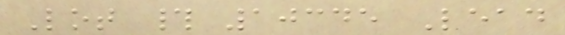Lot # 10345 Lead
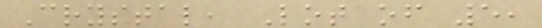Crystal, Lot of 5,
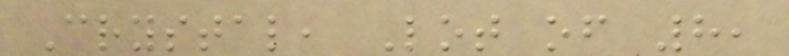Crystal, Lot of 8,
